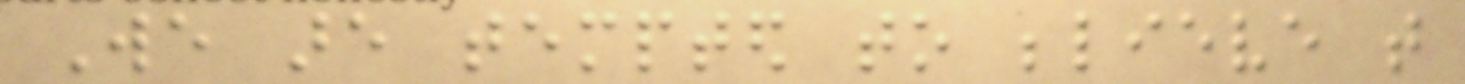We are tempted to believe that
